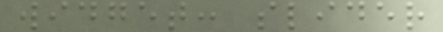widget: slider
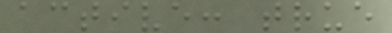active: true
